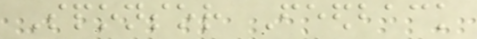Sponsor Feedback
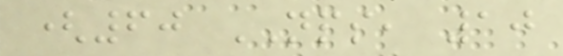(60 NPS, 10
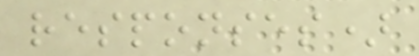responses)
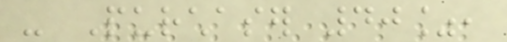- Purchaser 40%,
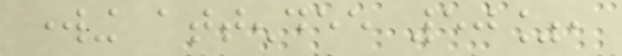working attendee 50%,
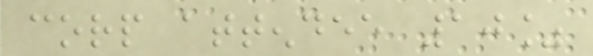corp attendee 10%
